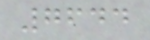7644
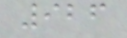926
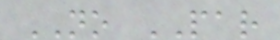NO PAR
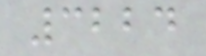3224
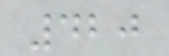420
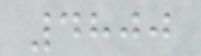4800
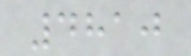4810
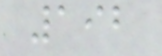192
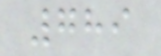789
